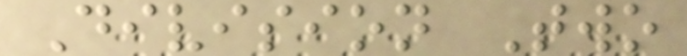Division Two
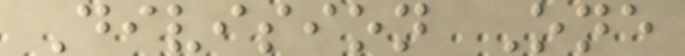Division One
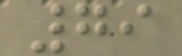79
